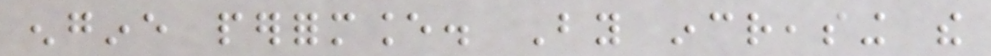engine performance. By increasing the
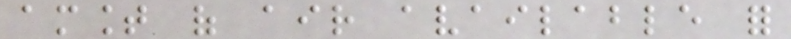amount of air available for
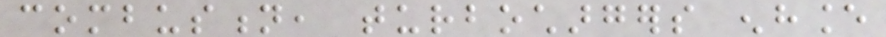combustion, turbochargers enhance
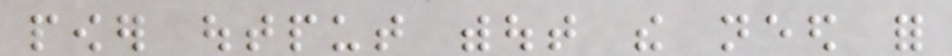power output without the need for
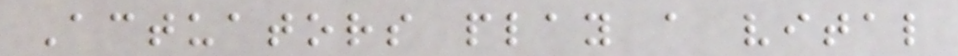Actuators play a vital
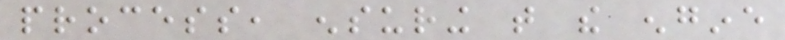process, ensuring that the engine
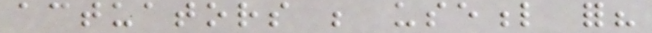actuators be useful for?
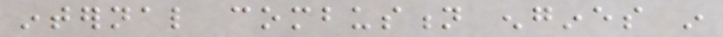internal combustion engines in
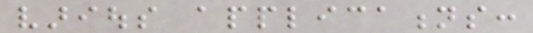various applications:
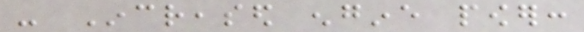- Increased engine power:
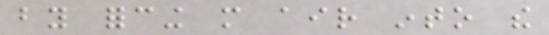by forcing more air into the
